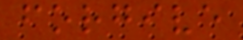forgive
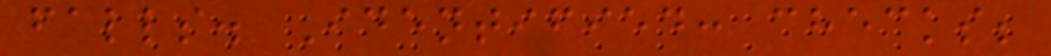falls. Identified: checks;
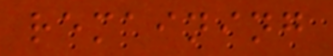remaining
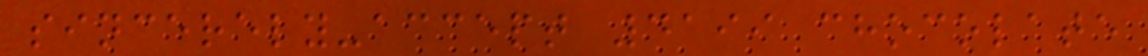sincerely-accept 4199 chocolate
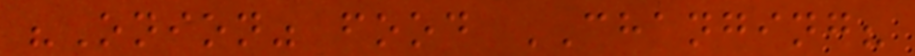"Onion" food CHANGING?
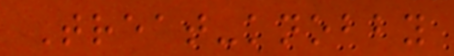Treat-knobby
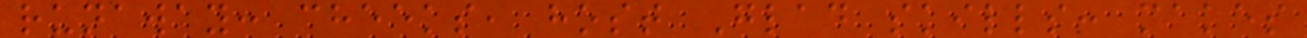runaway: cheeks, host Glad skills: makes
